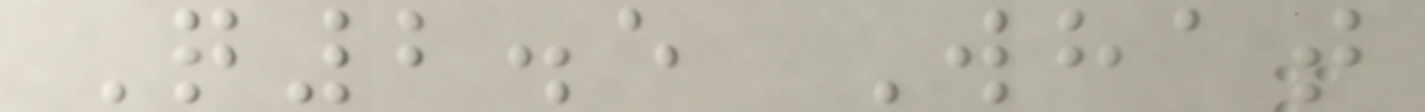Q2.5 What
